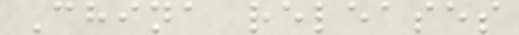China releases
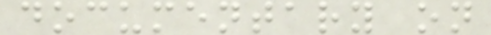documentary on
